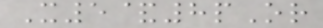X5&8pOr
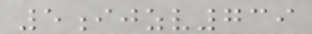5ijzv739
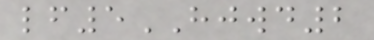lf5HJWD2
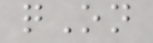qOn
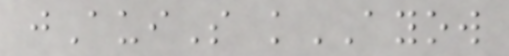jAuiS kAYOW
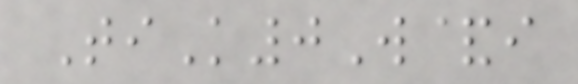TiK0W&i
